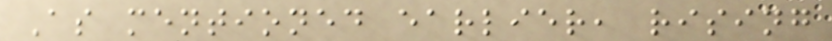As mentioned earlier, rising
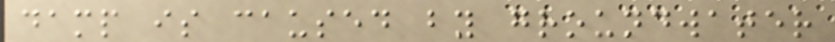damp is caused by groundwater
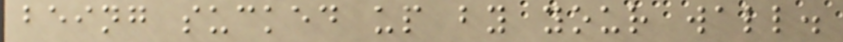being sucked up by your wall.
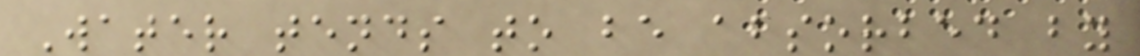Water tends to be absorbed by
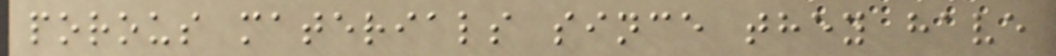porous materials since they have
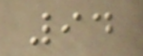94
